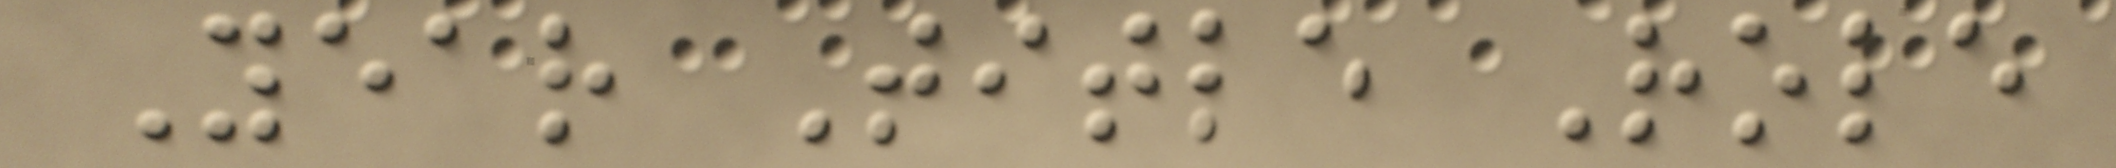Year Title Role
